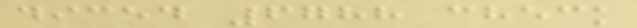diced 6788 check
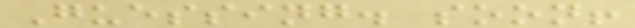Guessing. soon!
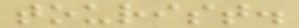tourist.
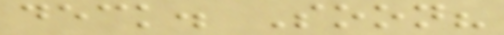deck. Soon?
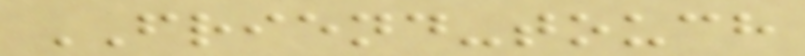FRIEND-touch
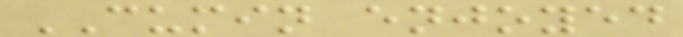CUMIN enjoyed
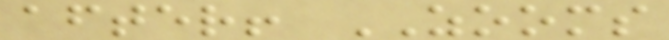after! ZOOMS
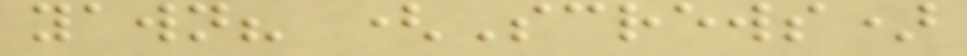yawn? (Screws)
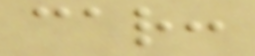car:
